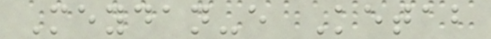Meydan-e Ketab
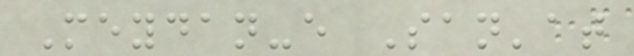Meydan-e San'at
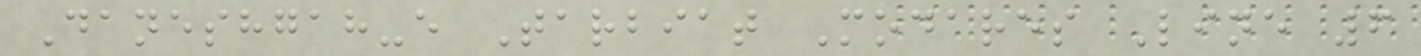Daneshgah-e Tarbiat Modares Line 6
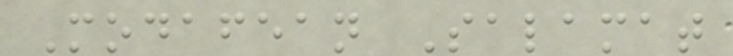Modafean Salamat
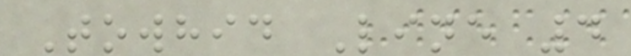Towhid Line 4
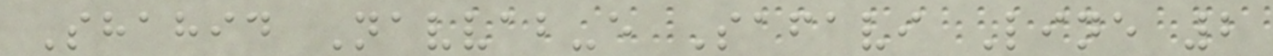Shahid Navvab-e Safavi Line 2
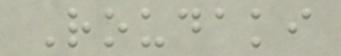Roudaki
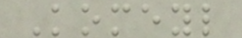Komeyl
